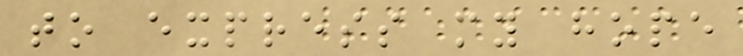to express my hope
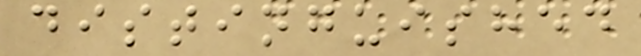distinguished
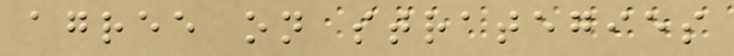agree on strategies
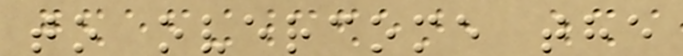to overcome the
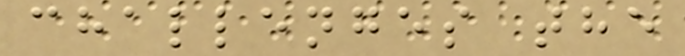challenges the
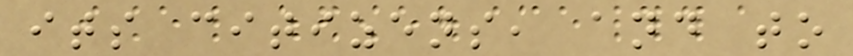its citizens, and to
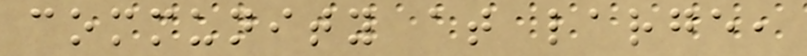community at large,
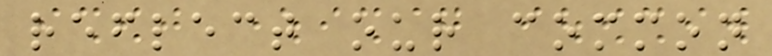reflect our common
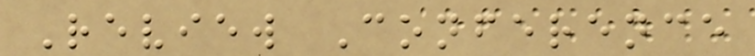Review Conference
